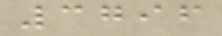3796
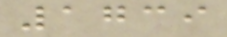1739
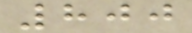800
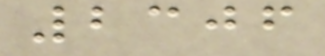2306
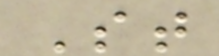St
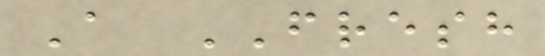A FRESH
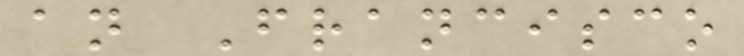an Francisco
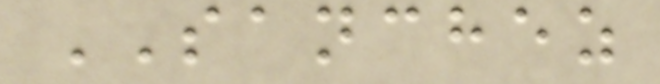SANCHEZ
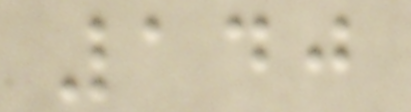140
